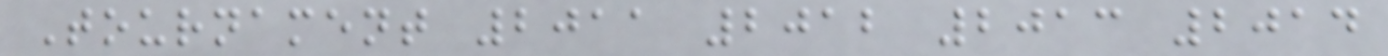Tournament 2011 2012 2013 2014
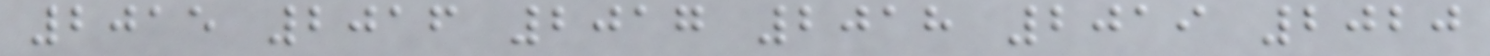2015 2016 2017 2018 2019 2020
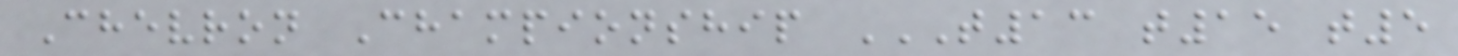Chevron Championship T13 T15 T5
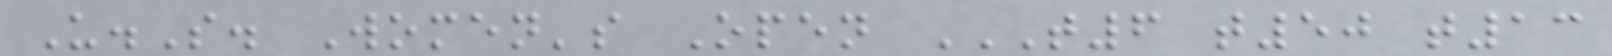U.S. Women's Open T6 T50 T13
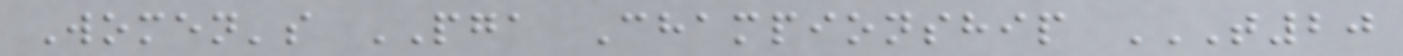Women's PGA Championship T20
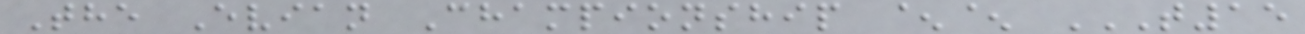The Evian Championship ^^ T15
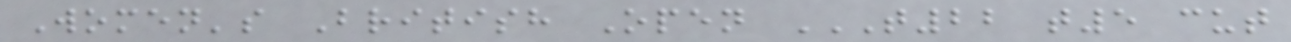Women's British Open T22 T5 CUT
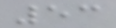53
